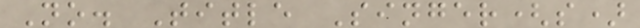No. Title Singer(s)
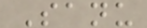Sanu
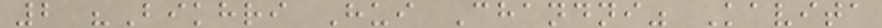2 "Bikhri Hui Chandni" Kavita
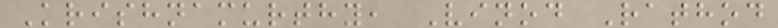Krishnamurthy, Vinod Rathod
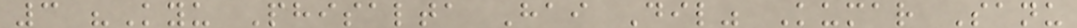3 "Kyu Phisalta Hai Dil" Kumar Sanu
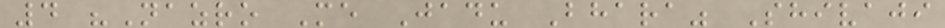4 "Nazro Me Jadu Bhara" Shivaji
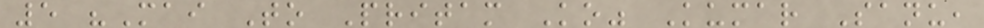5 "Mai To Pritam Ko" Kumar Sanu,
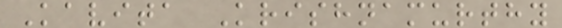Kavita Krishnamurthy
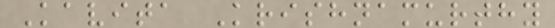Kavita Krishnamurthy
